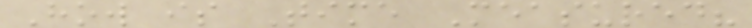How is Time Measured?
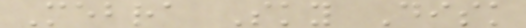Mebra Sky Disk
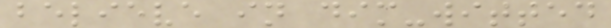believe in dim-witted
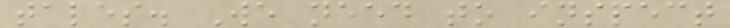tales. We need to inspect
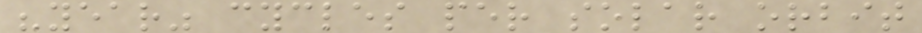"year" cycles per solar orbit
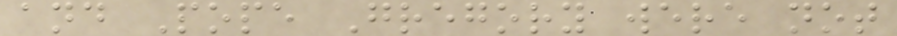and Pope Gregory were not
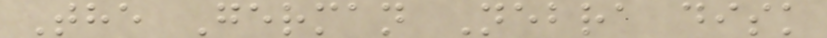The German Nebra disk
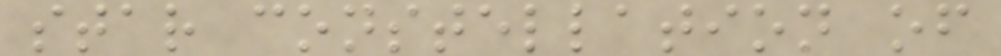star constellation of
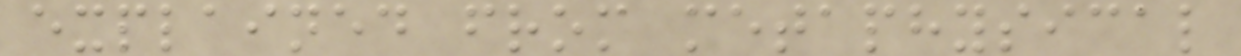explained from metaphysical
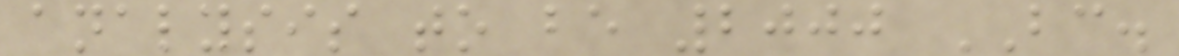analysis to be 2000 BC.
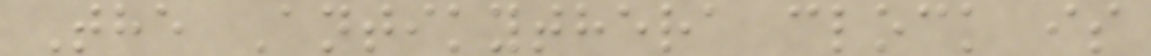The Antikythera clock is
